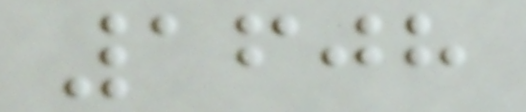1608
